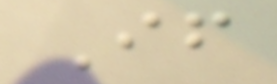If
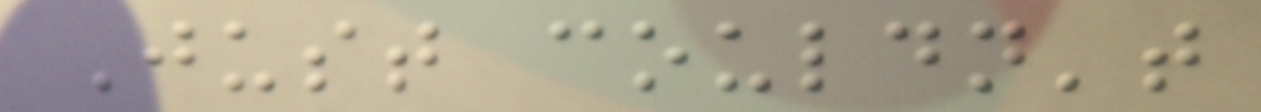Just couldn't
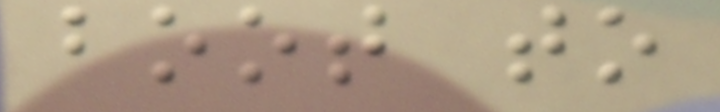boot to
